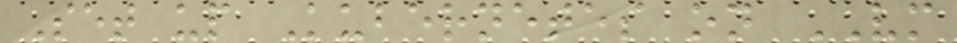Set up Kubernetes on VM
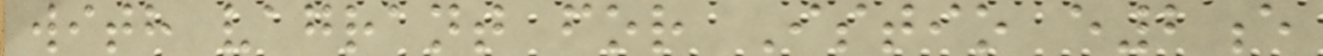with vagrant for Istio e2e
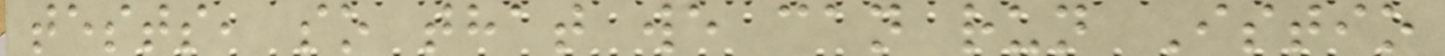tests, so that we can run Istio
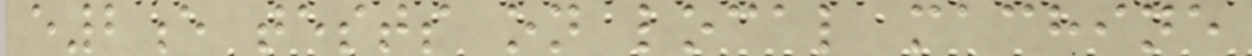e2e tests on local machine
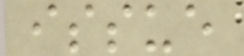issue
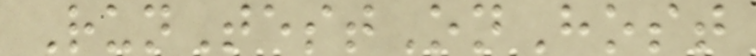RunTestOnHost
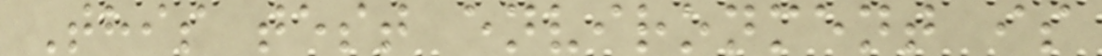This test environment is
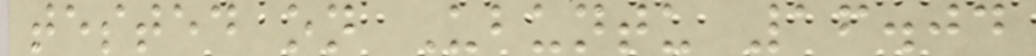tested on Ubuntu 16.04
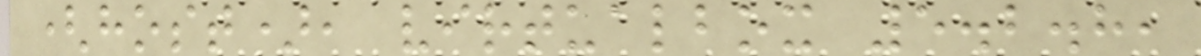(host), virtualbox 5.2.8,
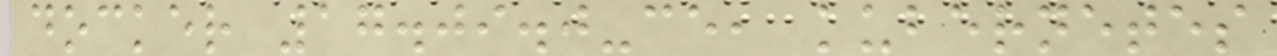docker 17.09.0-ce, kubernetes
